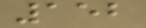152
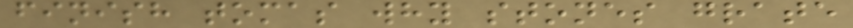finish tomas why stones grate
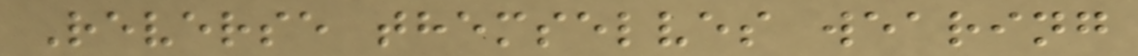Reverse themselves wearing
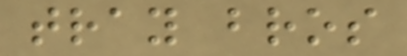tray bros
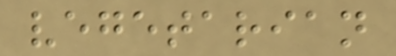vegetarian
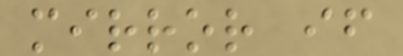mirror if
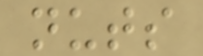nuts
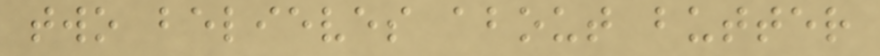two believes about butter
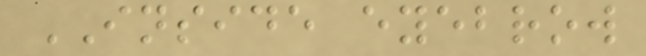INSIDE eyebrow
